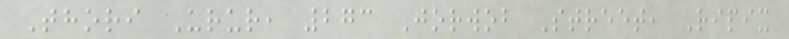Thori Urur, 273 Jorwob Street, Ripix
